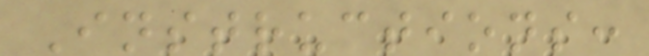Instructions:
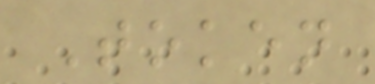Token
